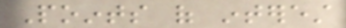Points of interest
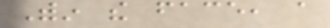Within the face, a
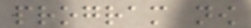program now
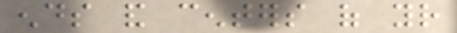ends and centers of your
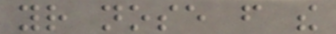your nose from the
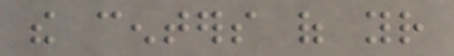the centers of your
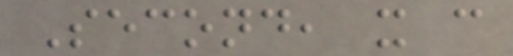Second, it can
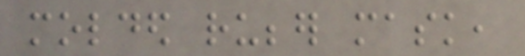molded rubber mask,
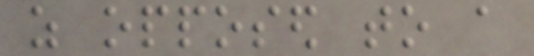as opposed to a
